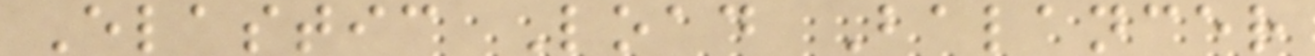Elastic Load Balancer
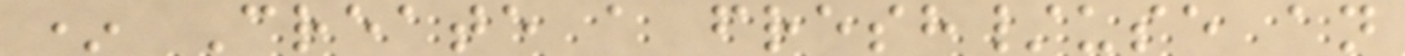* Create a fresh/use an
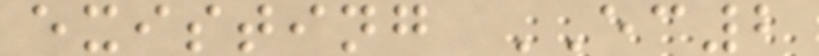existing EC2
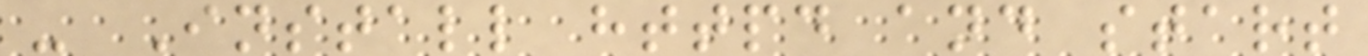- Install httpd and start
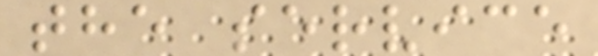the service
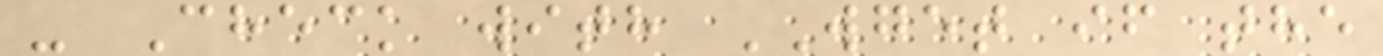- Check with WGET if the
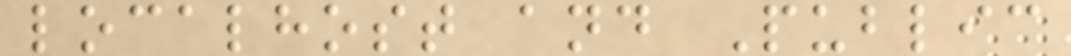localhost and Public
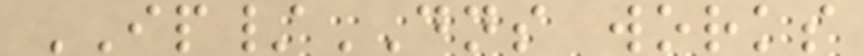IP/DNS works
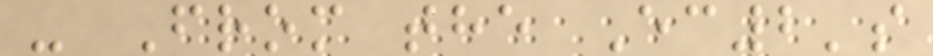- From the Ec2's
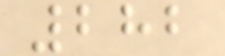282
